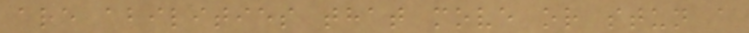are abilities that move or stun a
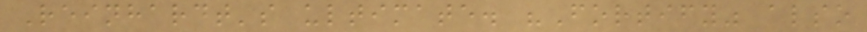Reinhardt's ultimate. "Fortify" also
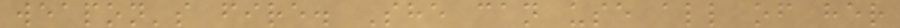weapon's fire. She can use all of her
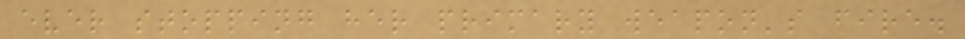ever stopping her primary weapon's fire.
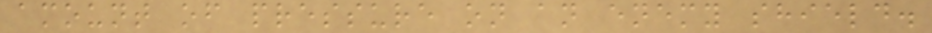amount of pressure on an enemy shield.
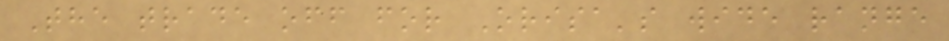The trade off for Orisa's wide range
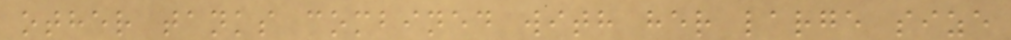other tanks combined with her large size
